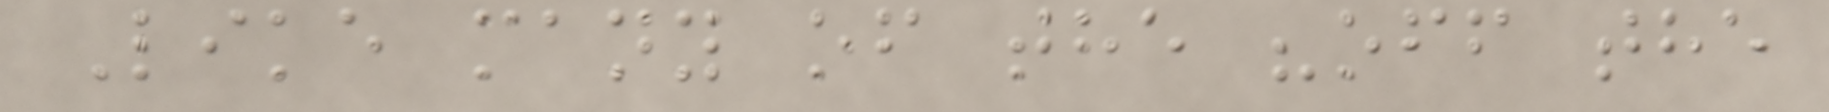Like many of the "off the
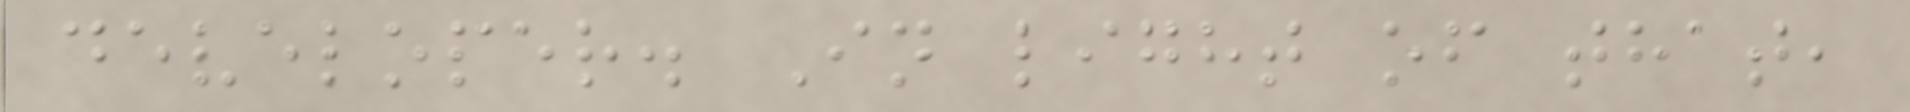developer. In light of that,
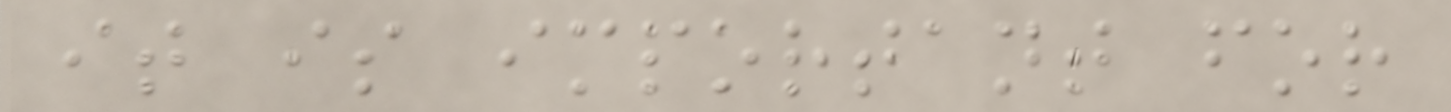it is important for
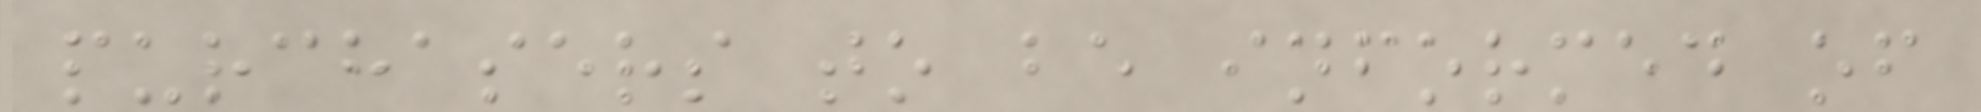purchasers to be informed of
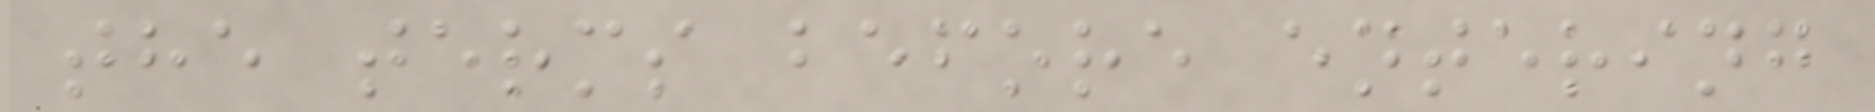the terms before entering
